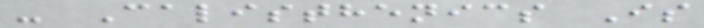- Calisthenics Is
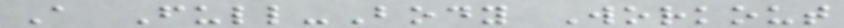A Full-Body Workout
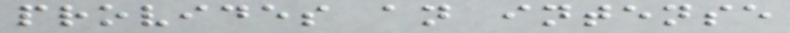provides an intense
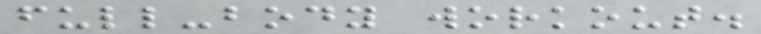full-body workout.
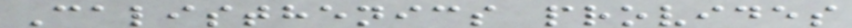Calisthenics provides
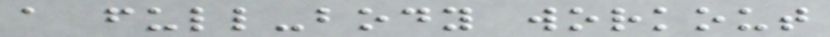a full-body workout
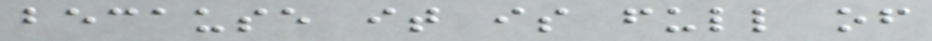because it is full of
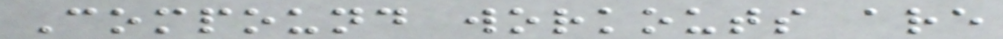Compound workouts are
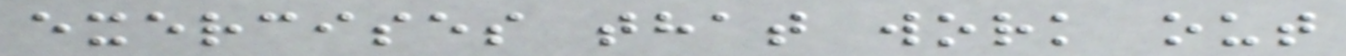exercises that work out
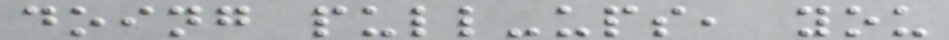doing pull-ups, you
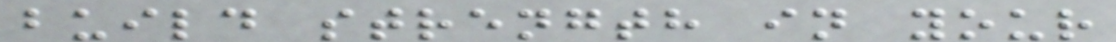build strength in your
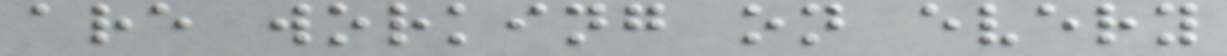are working on every
